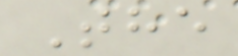The
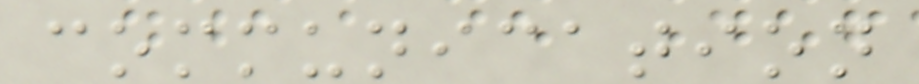communication
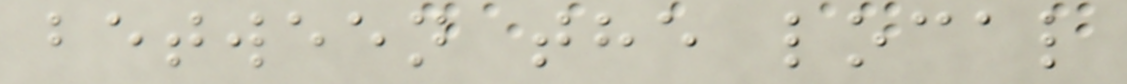between the local
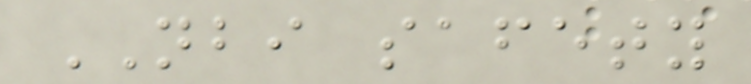NBI safety
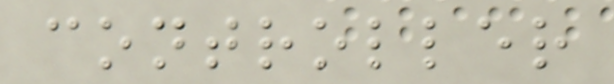controller
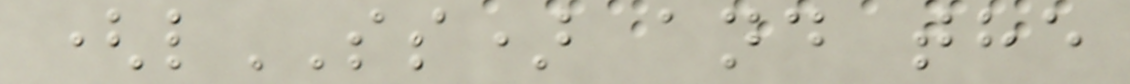(lSS) and the
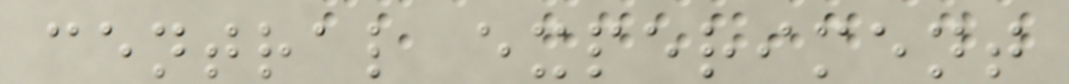central experiment
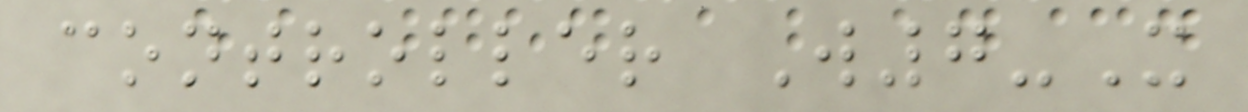controller W7-X
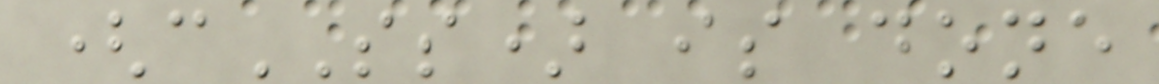(cSS) is done
